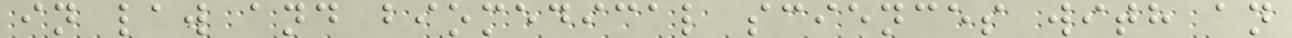in law and biomedical sciences with an
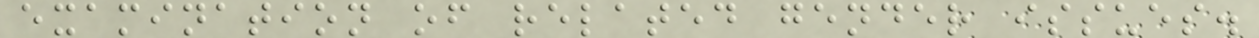examination of related gender issues.
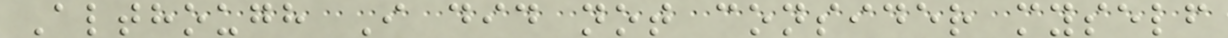Although I did not consider myself
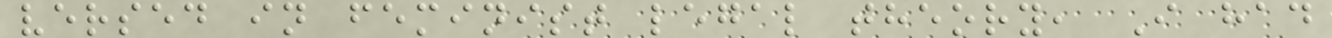versed in feminist legal theory, I had
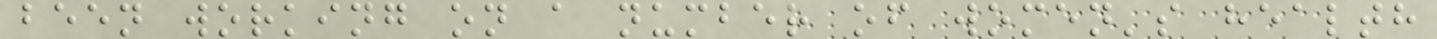been working on a number of women's health
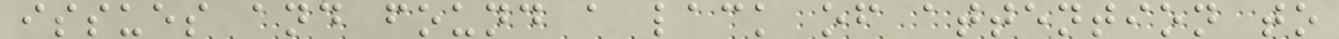issues and found a lack of attention to
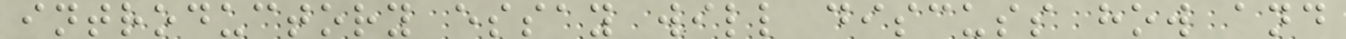introductory essay will discuss how and
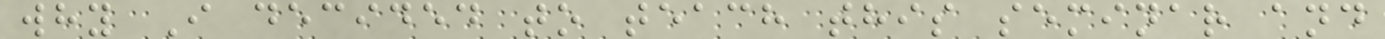why I decided to teach this seminar and
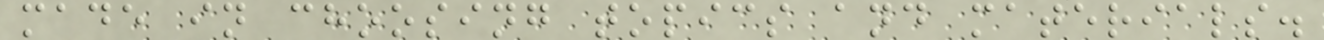made in choosing topics and materials.
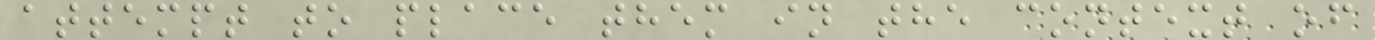attempt to place them in the context of
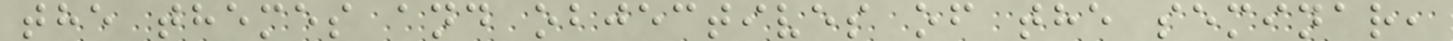the themes and objectives of the seminar,
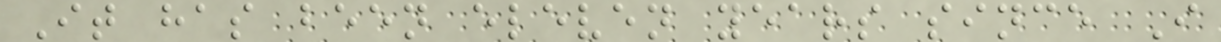It has been eleven years since I
